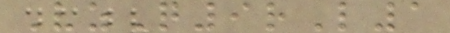VzQ9rL1
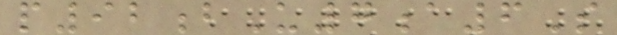p92bU7a6S
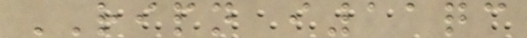RIPN i11qc
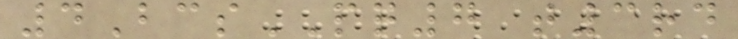4BcsPQ7 t3rd
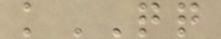kQQ
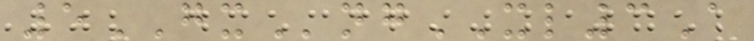5GXngXL3A
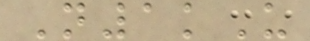N1kU
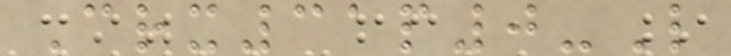Crx31p0-L
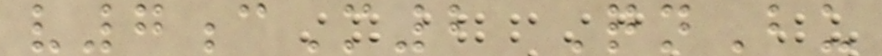v7cM2 QnBu
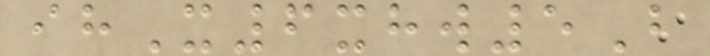ihX6xhw5B
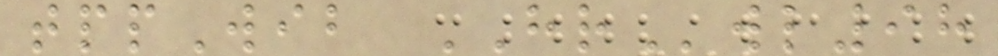tppWib HRwl98
